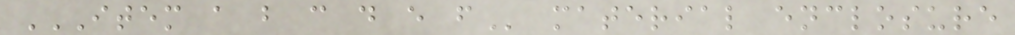ITEM A B C D E F material enclosure
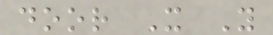door X Y
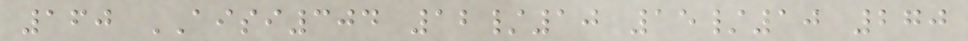160 AISI304 12/10 15/10 270
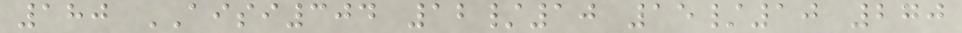180 AISI304 12/10 15/10 270
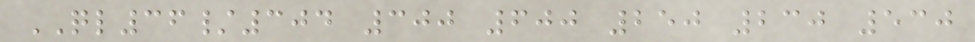QL36/304 300 600 250 230 530
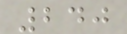240
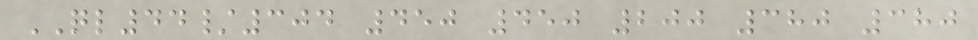QL44/304 450 450 200 380 380
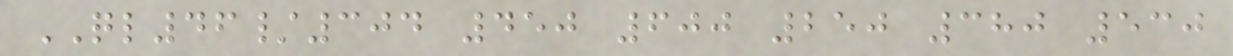QL46/304 450 600 250 380 530
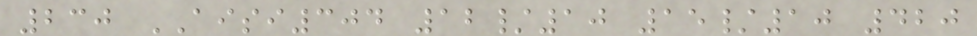230 AISI304 12/10 15/10 420
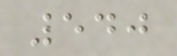540
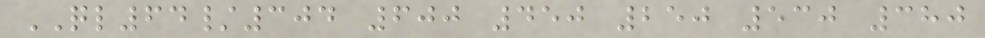QL64/304 600 450 250 530 380
